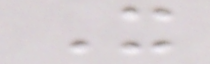It
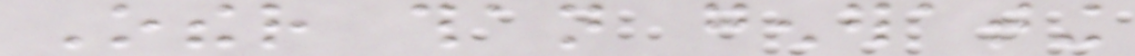Other than generating
